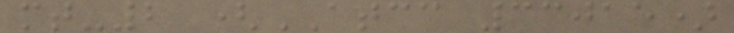mt-2 (ATCC 33015)
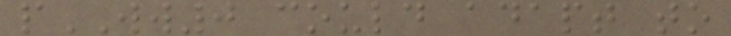pWW0 could adapt to
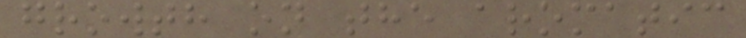growth on the aromatic
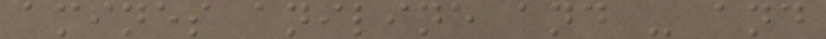amines aniline and - and
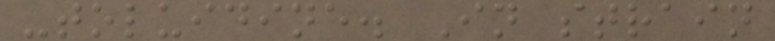-toluidine. In strain
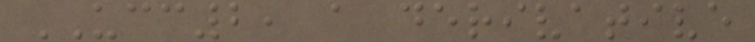UCC2, a derivative
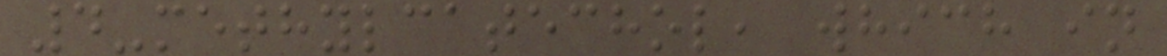4-methylcatechol, which in
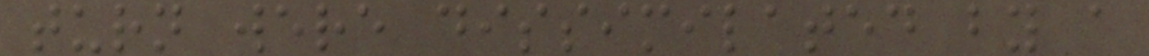turn were dissimilated by a
